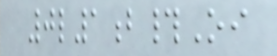0l1b#Oi
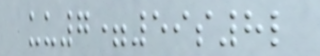uu7=59s8l
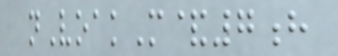nVoakM&7h
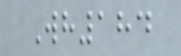Wh184
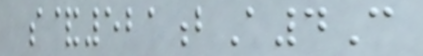s&521bA4C
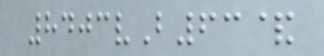8403vB63&
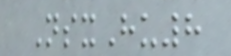NsxHu8
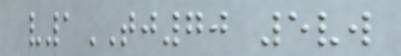v1TJ70 5vw
